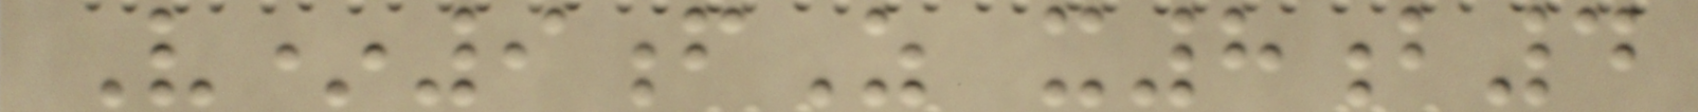V*9fZ x8b4
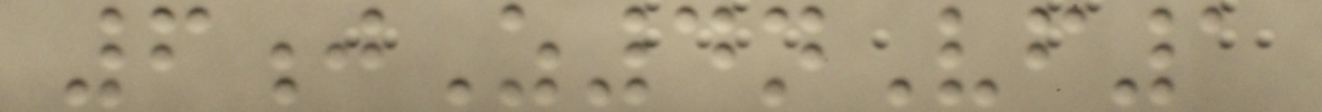6jZ4nVf1
